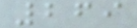269
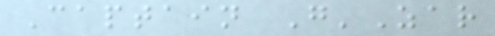Captain G'Zar
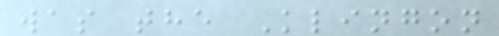was the Klingon
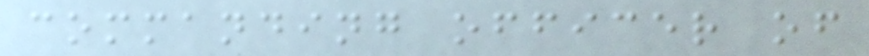commanding officer of
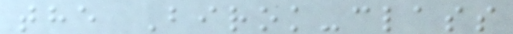the Birok-class
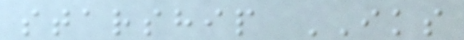starship IKS
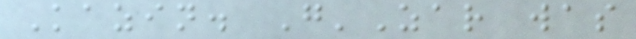Kazin. G'Zar was
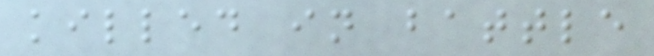killed in battle
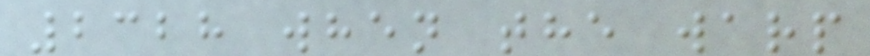2328 when the warp
